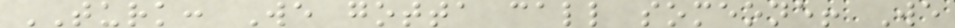TURK: We gotta call someone! We
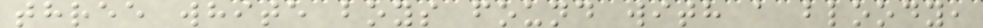three white boys found with a bloody,
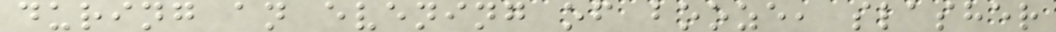during an evening of booze, slasher
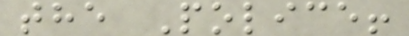the Police!
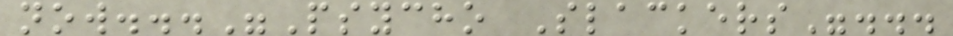now..."Psycho Slackers"...
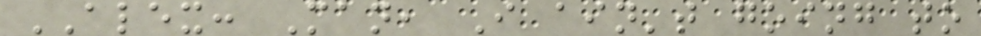ALEX: Man, I ain't going to
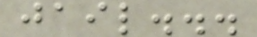jail...
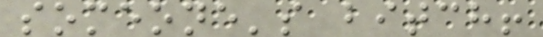someone's bitch!
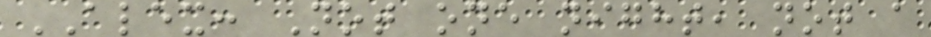ALEX: Not one night, not a
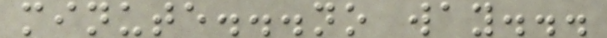minute...no way...
